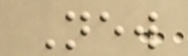New
